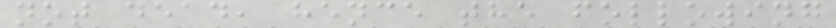not dead, hence the following
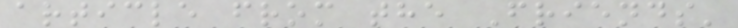article from the Friends'
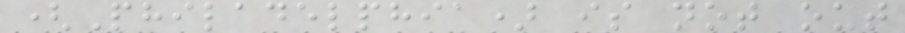(Philadelphia) is not out
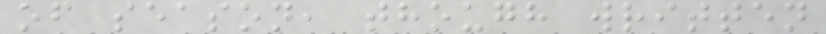of season, though written
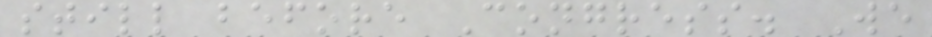still before Congress. We
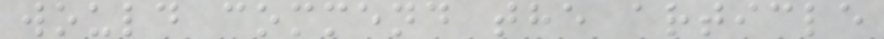would commend the article
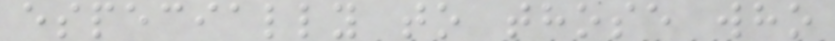especially to those who
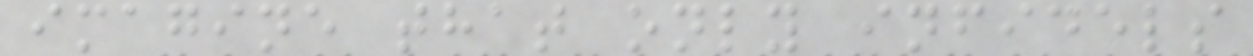imagine that only infidels
